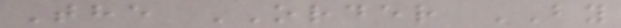The ORDER BY
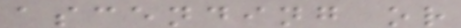ascending or
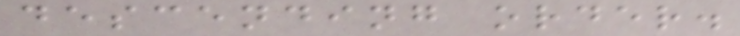descending order.
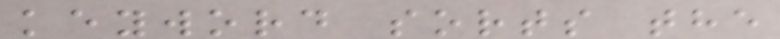keyword sorts the
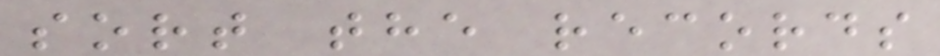sort the records
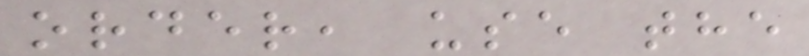order, use the
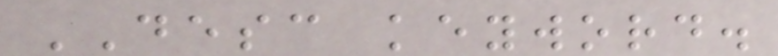DESC keyword.
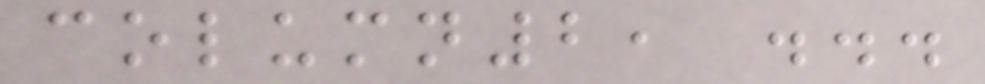column2, ...
